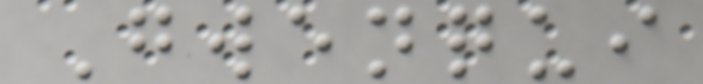Gwenqui
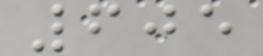605
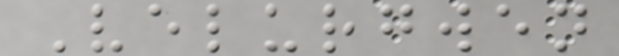Velurgwen
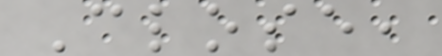Close,
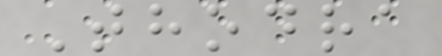Thodra
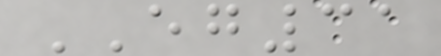EG31
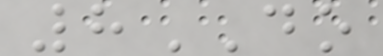8DO
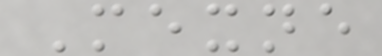Mexne
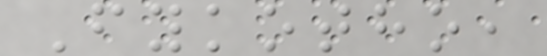Fykotho,
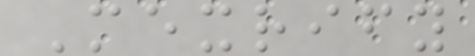Mexrify
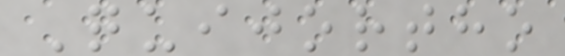Quijortho
